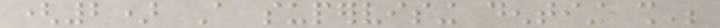(2) A supervising dentist shall be
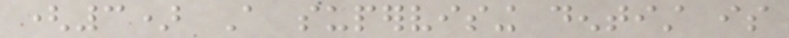(3) A supervising dentist is
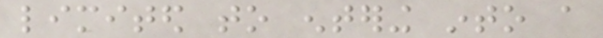limited to entering into a
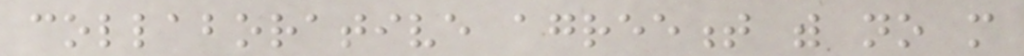collaborative agreement with no more
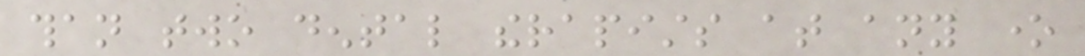than two dental therapists at any one
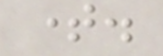time.
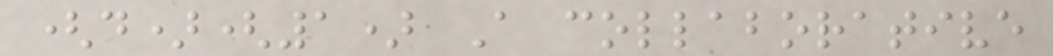(d)(1) A collaborative
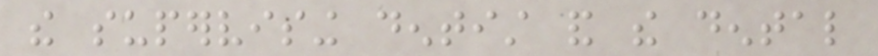the supervising dentist and the dental
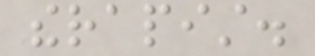therapist.
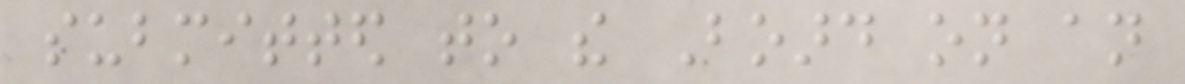submitted to the Board on an
